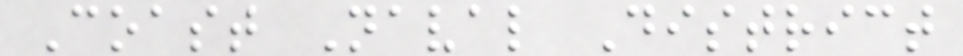Coast Naval District
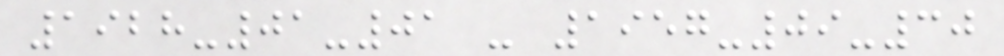1928-01-01 - 1957-09-30
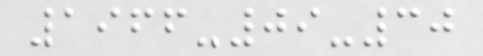1966-09-30
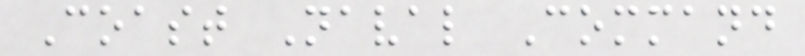Coast Naval Command
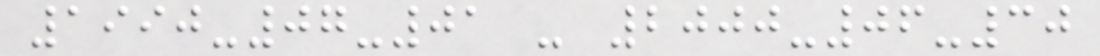1990-07-01 - 2000-06-30
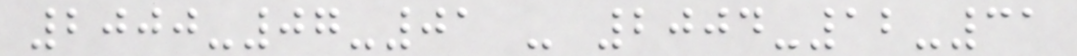2000-07-01 - 2004-12-31
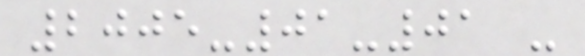2005-01-01 -
